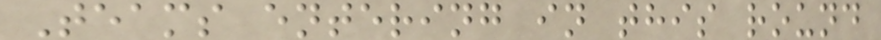Teams entering in this round
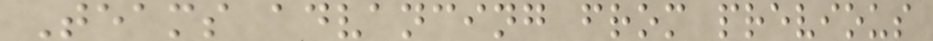Teams advancing from previous
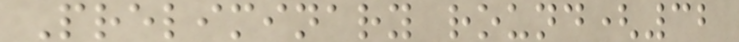Preliminary round(32
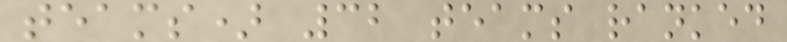teams) 32 teams ranked
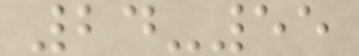24-55
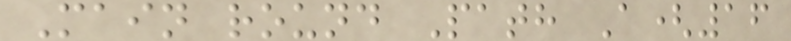Main round Path A(16
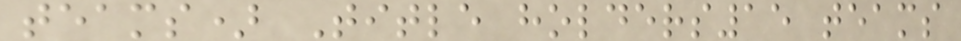teams) Title holders15 teams
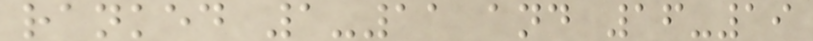ranked 1-11 and 16-19
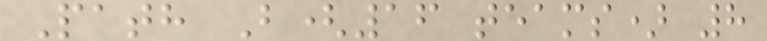Path B(16 teams) 8
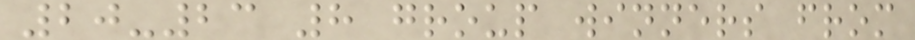20-23 8 group winners from
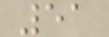51
